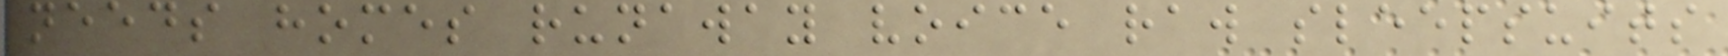needs homes runaway voice raw sleepsuits
